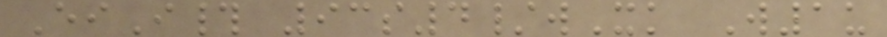EiI# 93s4/wXk W1u
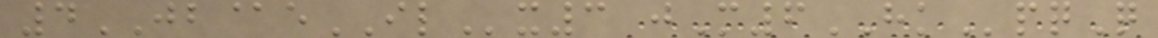4JB@eILx3 jM6HKpqQ
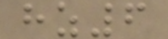hz6
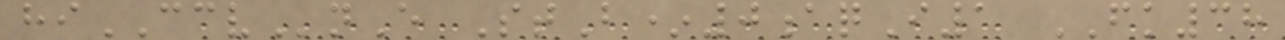hiCCVnE StB*0aqI1 FK38
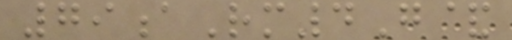79aRm4G&
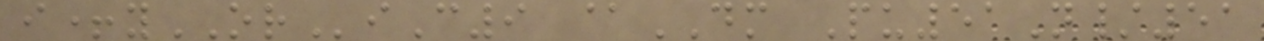i+yORiC9 @DM Pu51N/51
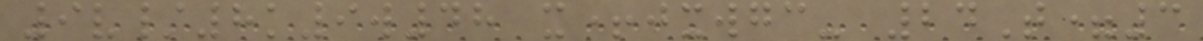9v/8k9w48 x+jxwgc- 24T=3
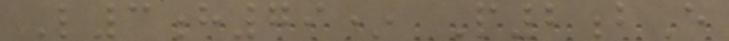L3h79* P2bE
